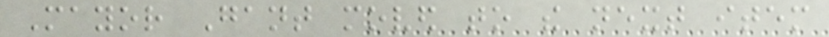Mayor Gant moved to the next item
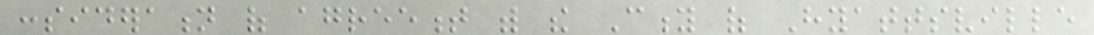consideration of agreement with the City of Hyattsville
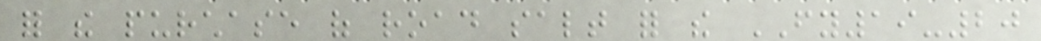for the purchase of road salt for the FY19-20
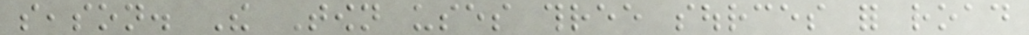season. The Town uses three sources for road
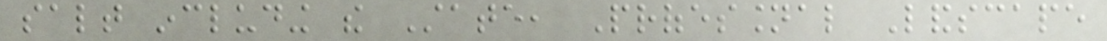salt including the State, Professional Landscape
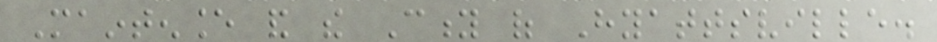Maintenance and the City of Hyattsville.
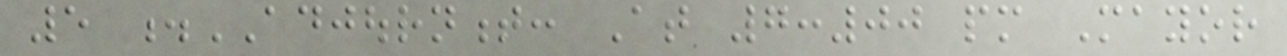5 .ADJOURNMENT: At 7:00 pm Mayor
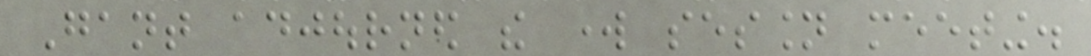Gant adjourned the work session meeting.
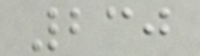230
